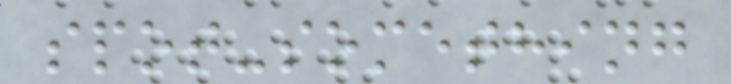spot-something
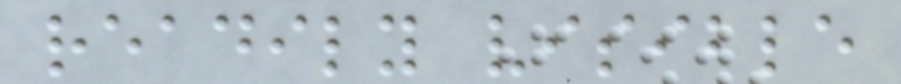readily visible
